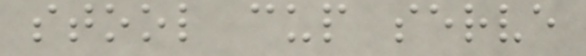stool cup serve
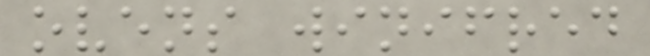ovens winifred
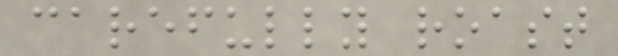carefully roast
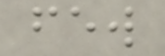few
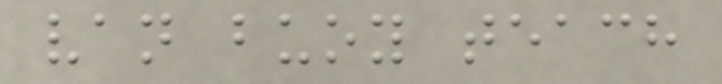van buoy teach
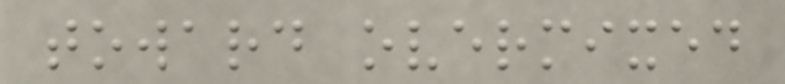toward overmixed
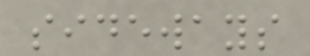sideways
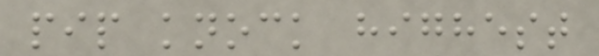pip knock highest
